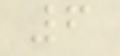6
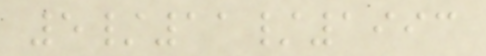5/11/1993
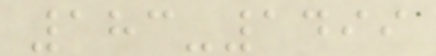183-1499
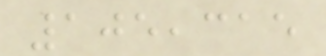105,315
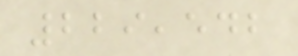229,542
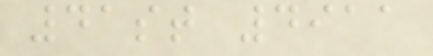41st 4911
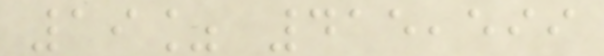19% 415,599
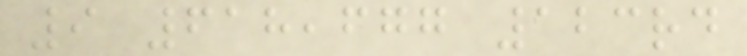9 618,677 123rd
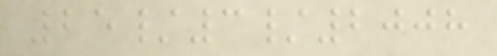25/3/2008
